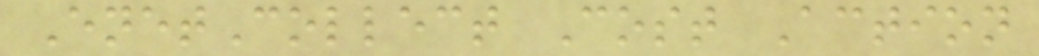EnetCollect Cost Action
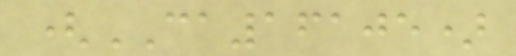(CA16105)
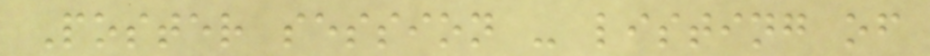Poster session - listing of
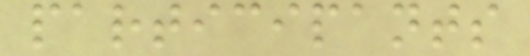participants
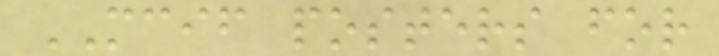MCIF posters for
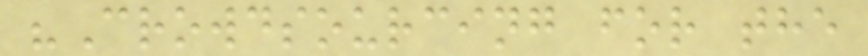"Crowdsourcing for the
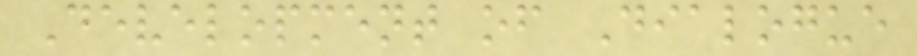Development of Dialogue
